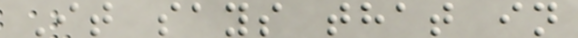It says that in
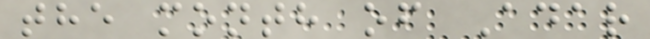the month of Adar
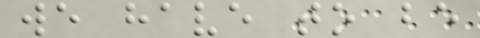we have to be
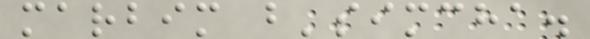marbim b'simcha.
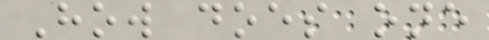How does one
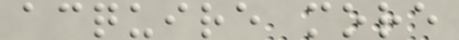acquire more
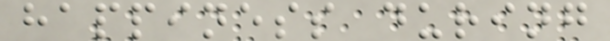happiness during
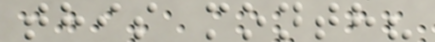this month?
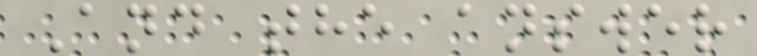And the answer
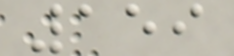159
